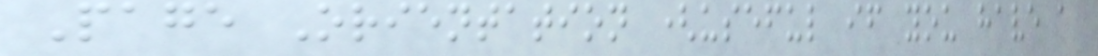Page Orientation (useful if you have a
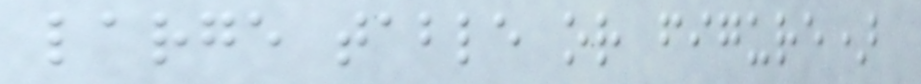large table or figure)
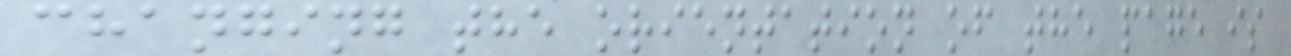changing the orientation of the page is
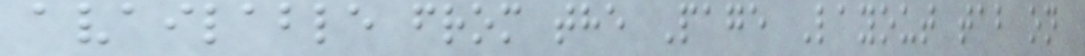available from the Page Layout tab on
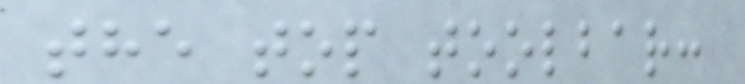the top toolbar:
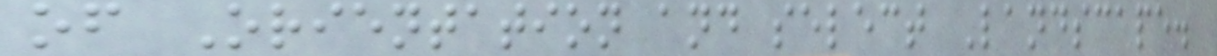of Orientation and select Landscape.
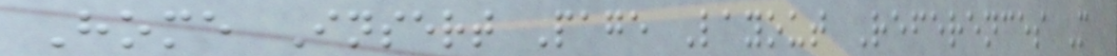Home Insert Page Layout References M
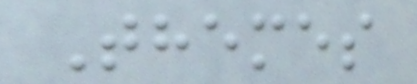Themes
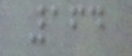164
